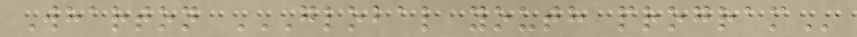Wharton GLOBAL YOUTH PROGRAM
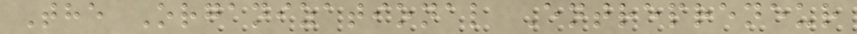The Organizational Entrepreneur
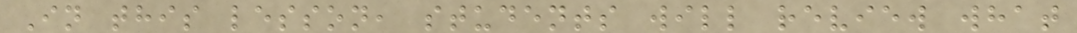In this lesson, students will review what
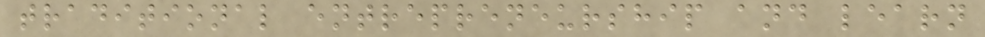traditional entrepreneurship and learn
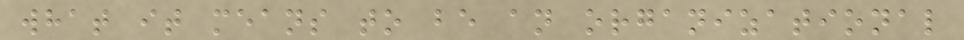what it means to be an organizational
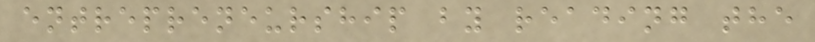entrepreneurship by reading the
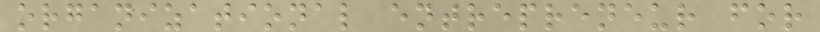organizational entrepreneur for
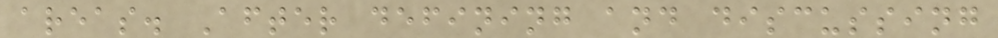areas. After defining and discussing
